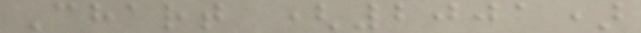Chart (2001)
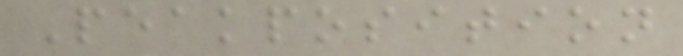Peakposition
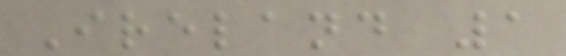Ireland 1
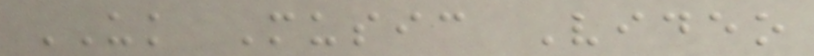UK Music Video
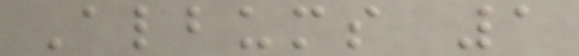Albums 1
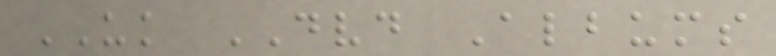UK DVD Albums
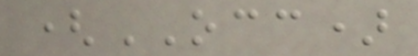(OCC)
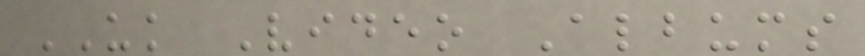UK Video Albums
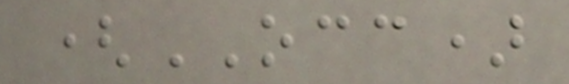(OCC)
